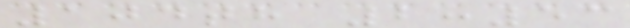104th 2:53
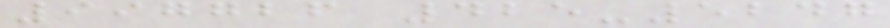997726 425-5247
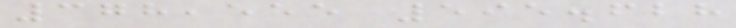378,555 595.628
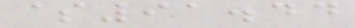$91.44
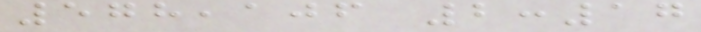578,106 2:17
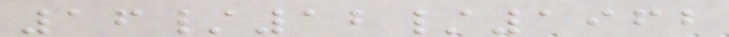16/12/1962
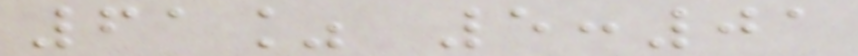61% 5:01
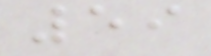59
